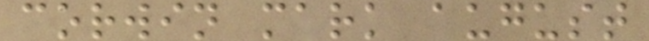corwin mark august
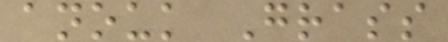anouk Grass
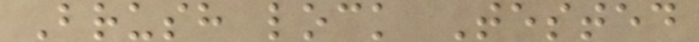Brush lock Tested
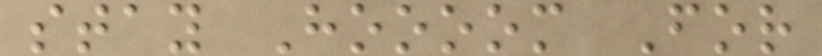stay Hoooom For
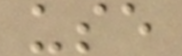use
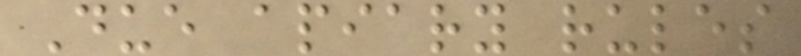Due apiary rules
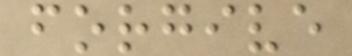forgive
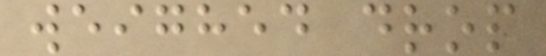weighed drop
